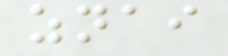znai
